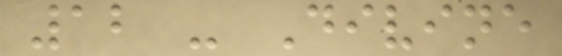12 - Divine
